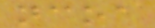ncoa
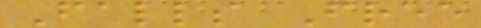Falls Free
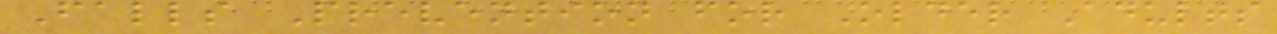Falls Prevention for Older Adults
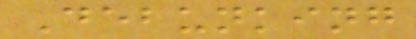Debunking
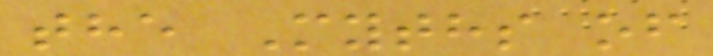the Myths of
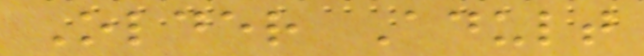Older Adult
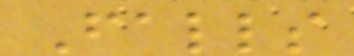Falls
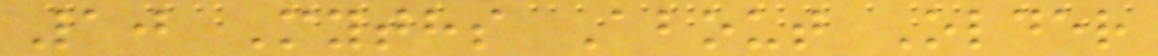10 Myths About Older
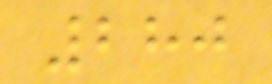280
